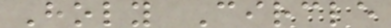Holy Circle
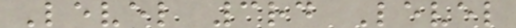Level 3rd Level
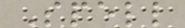Spell
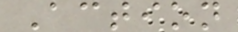Action
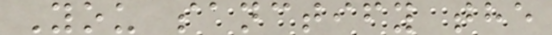You sanctify the
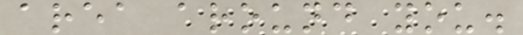area around you.
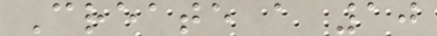Create a 10
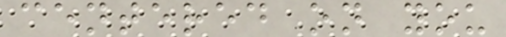centered on you
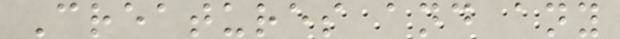Creatures and any
